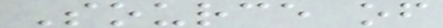Source of
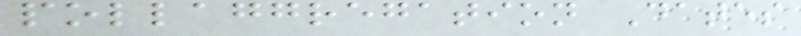pollaggregation Dates
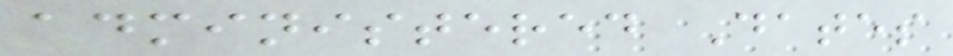administered Dates
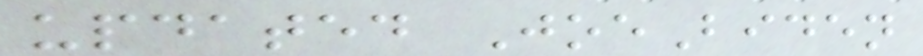updated JoeBiden
